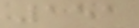151
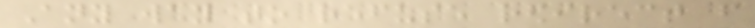Any way to refuse redirect from
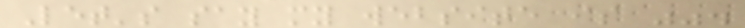Let's say my website is "".
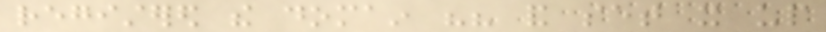registered the domain "" and set it up
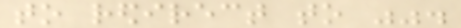to redirect to "".
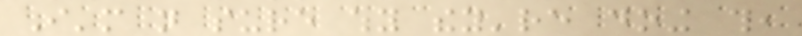I'm not sure why they're doing this,
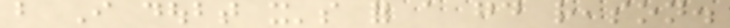but I doubt it's for a good reason.
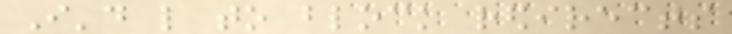I'd like to block redirects
